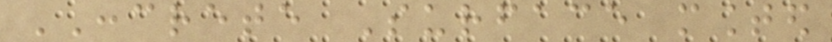CONCRETE Surface mounted
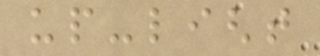up-light
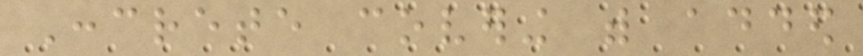Concrete covering with added
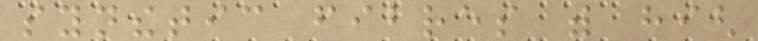synthetic fibres with high
